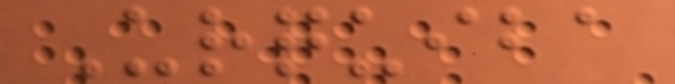Urquiba
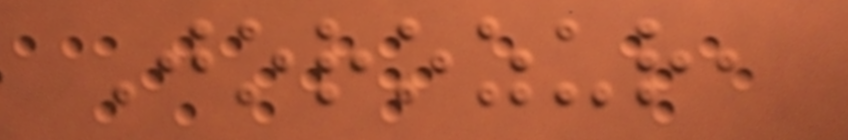Jorozur,
